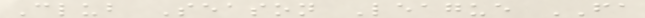Club Season League FA
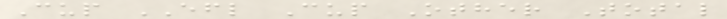Cup EFL Cup Other Total
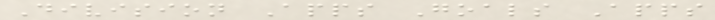Division Apps Goals Apps
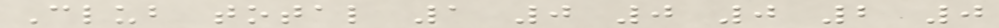Club total 1 0 0 0 2 0
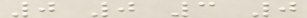0 0 3 0
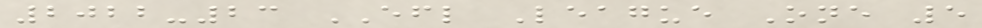2022-23 EFL League One 5
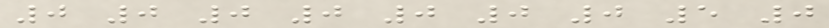0 0 0 0 0 0 0 5 0
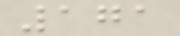171
